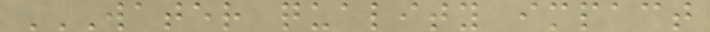WATER QUALITY IMPACT
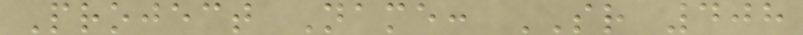Project Name: SR 408
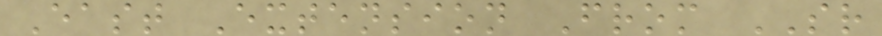East Extension From SR
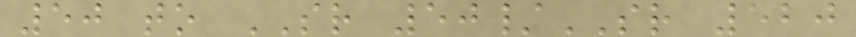50 to SR 50/SR 520
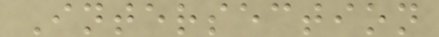Intersection
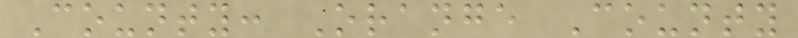County: Orange County
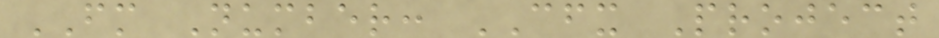FM Number: CFX Project
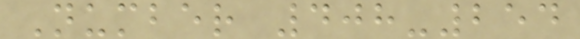Number 408-254
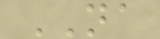NA
